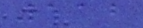112
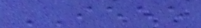IEEE
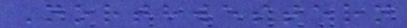Northwestern
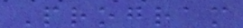Program
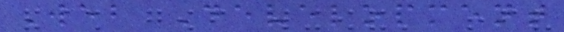Web Development
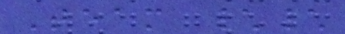Team \\
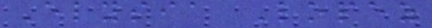Elysia Lopez
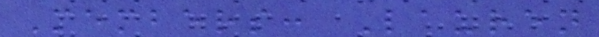Members: Lauren
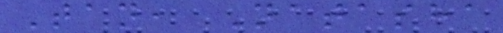Tan, Natasha
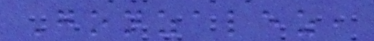Gonzalez,
